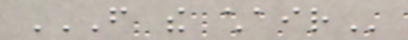FROM THE CHAIR
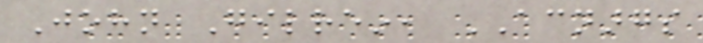John Gilrein, ACNARGS
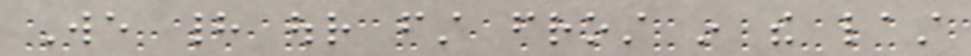We had our first frost in the last
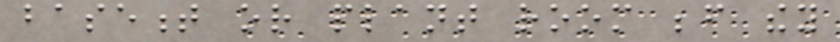basement or plant room before they
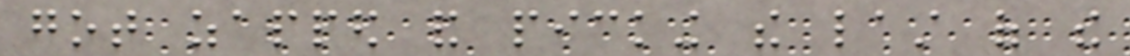got zapped and picking the last of the
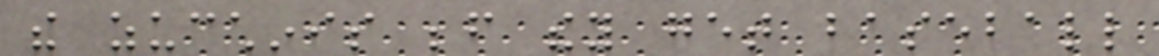the zucchinis before they get baseball
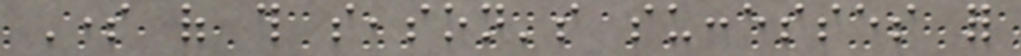Some of this season's successes for
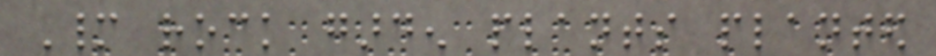Many rock garden plants planted
